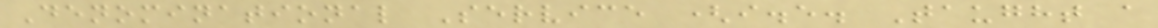Denominational Service (i.e. Taught a
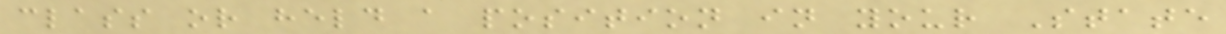class or held a position in your State
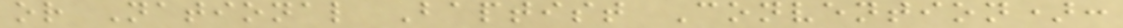or National Baptist Convention):
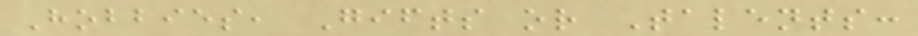Hobbies, Gifts or Talents:
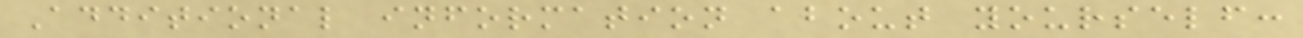Additional information about yourself:
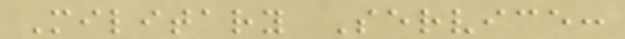Military Service:
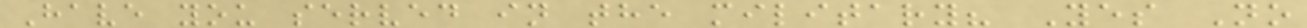Have you served in the military? Yes No
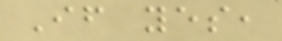If yes,
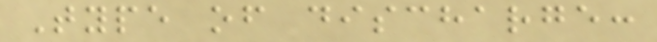Type of discharge:
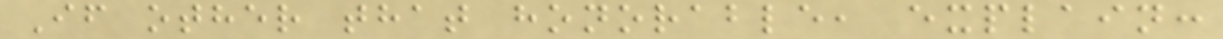If other that honorable, explain:
